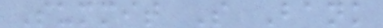Summit S Bank
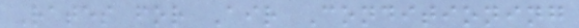Rates for Air Conditioning
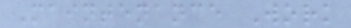Maintenance Work
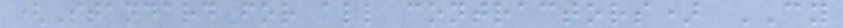(Standard for all contractors) CY
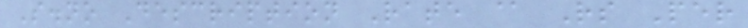S.no Description Rate @ Rs Per
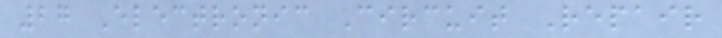27 Electronic Circuit Repair
